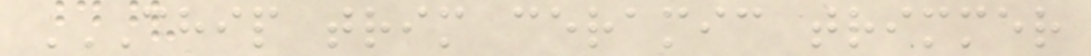CHIP TRIM CERAMIC TRIMMER
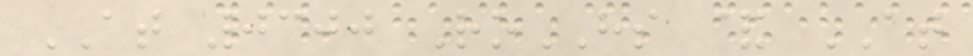AT 0300 RoHS & AT
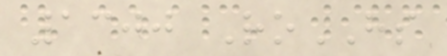1300 RoHS
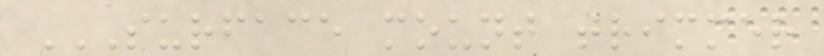SURFACE MOUNT TRIMMER
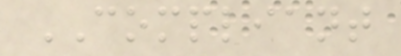COMPLIANT
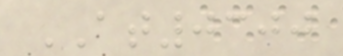AT0300
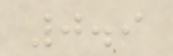0.9
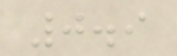0.9
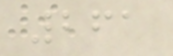261
